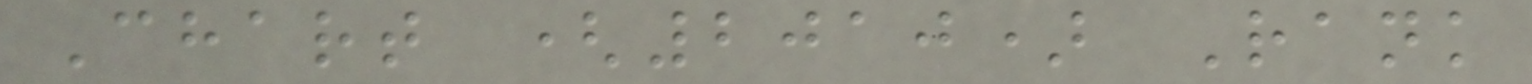Chart (2010) Rank
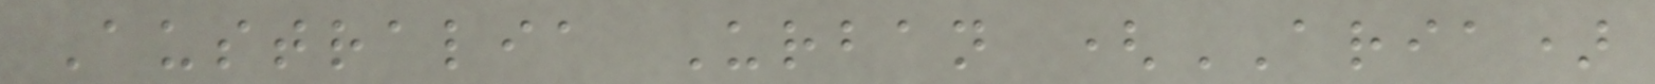Australia Urban (ARIA)
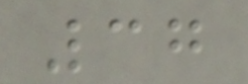37
